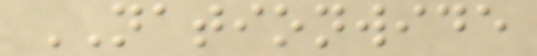NATIONWIDE
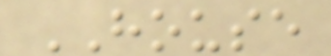HOUSE
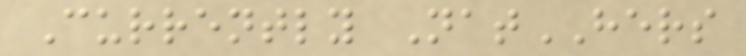Currently NatHERS
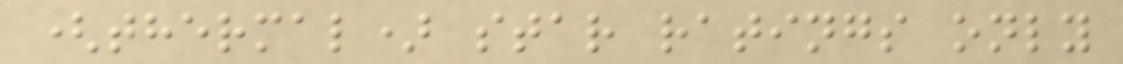(thermal) star ratings only
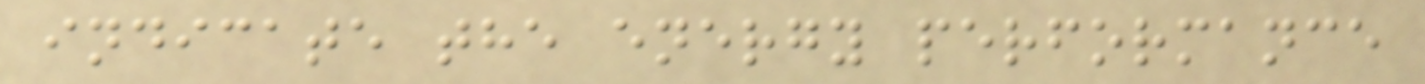indicate the energy performance
